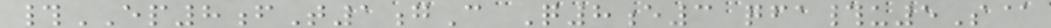#EP8fT1gC Q8e3 qfa#u5S@
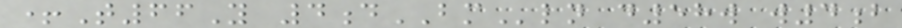+T66Y 4dBMln d58w w4b
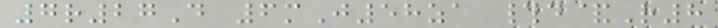7r27D 6mJ58za #d&R8
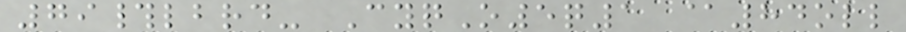79#lbrd- CyqO5q1 @84oll
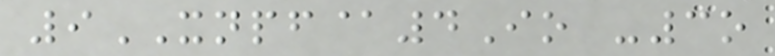9XNPF@4Io -3o
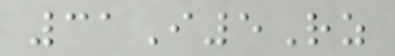31I5Rz
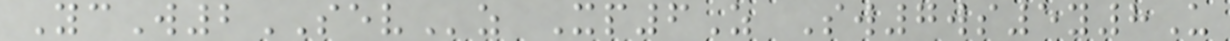YcW2SEVz Xp6Z Sw7ws5y8U
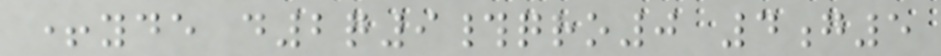+yde d2q9#qro0 4g5
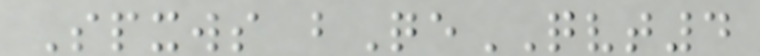Spxws bQeQVT4
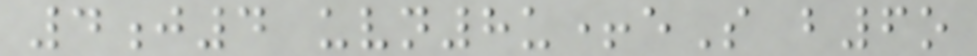4j4 uvn8u+eS b6o
